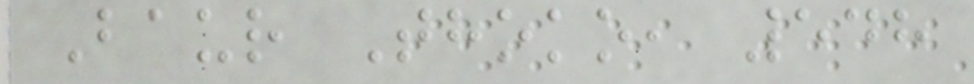Baur Thoko, 548
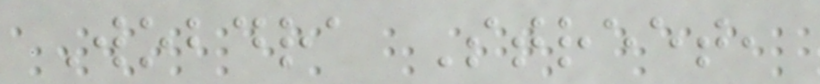Wobdra Street,
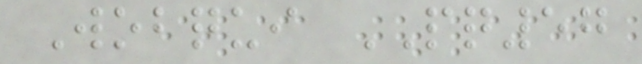Wobqui PQ57
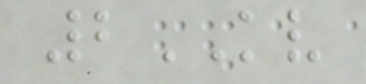2KV
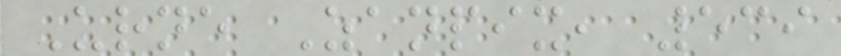Urne Zanpix, 539
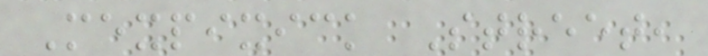Mexpixick Street,
